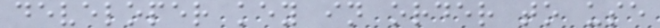developer key in order to use
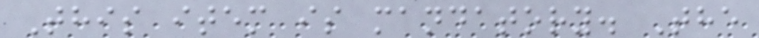This item is mandatory. The
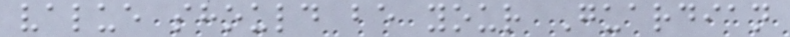value should be your Guardian
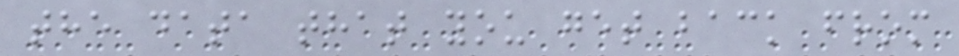the data that you get back from
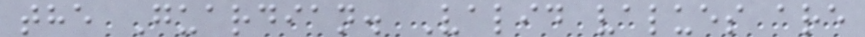the Guardian. Valid values are
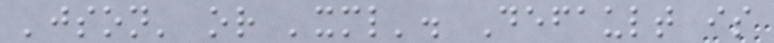'json' or 'xml'. Default is
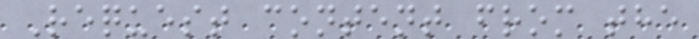Request content from the
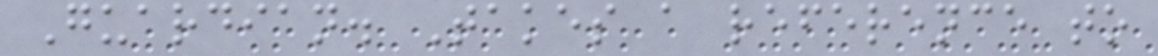Guardian. Takes a reference to
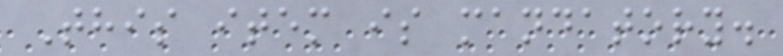This item is mandatory.
